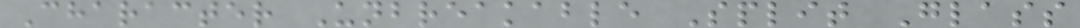Character Unbreakable Split Glass
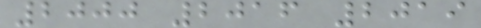2000 2016 2019
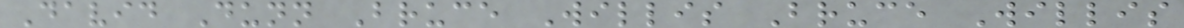David Dunn Bruce Willis Bruce Willis
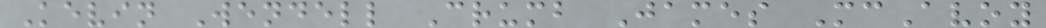Kevin Wendell Crumb James McAvoy
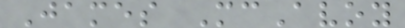James McAvoy
